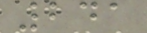241
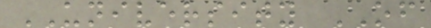UNIVERSITY OF
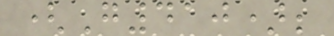(G410);
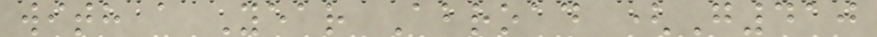with a Year Abroad (G410
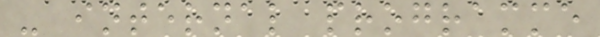- internal programme
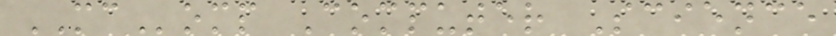MComp Computer Science
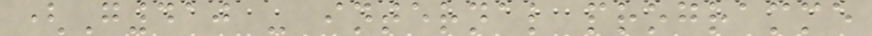(G410 - internal programme
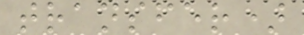transfer)
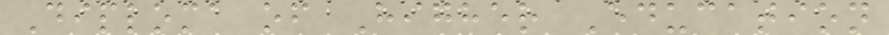Diploma of Higher Education
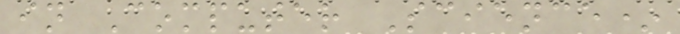in Computer Science*
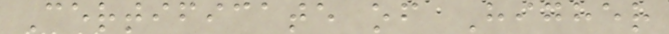Certificate of Higher
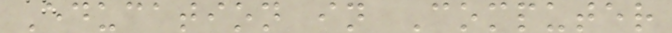Education in Computer
